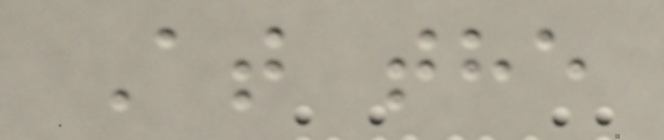At the
